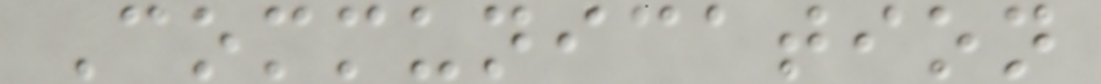Communication
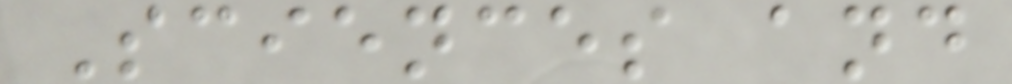Sciences and
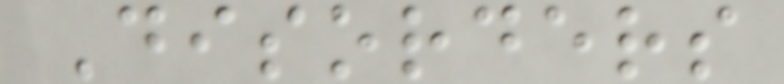Disorders
